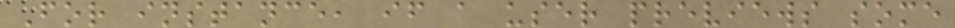For instance, if a user previews some
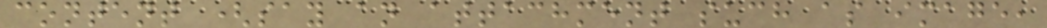content (say an attachment such as image,
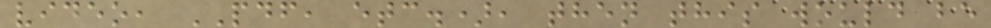video, PDF, etc.), then this would be
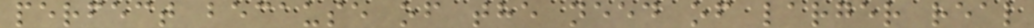perfect because of the need of larger real
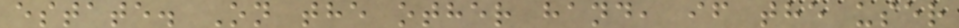estate. On the other hand, if the user
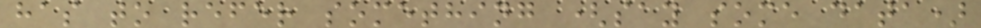has to refer something (say some data)
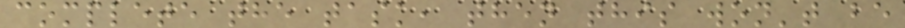complete the task, then this won't be
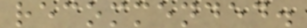recommended.
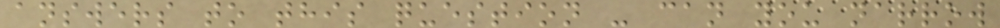answers to this question - can you narrow
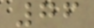76
